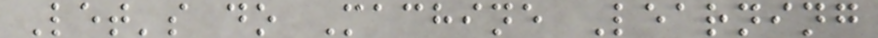Let's do Machine Learning
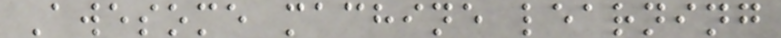Awesome machine learning
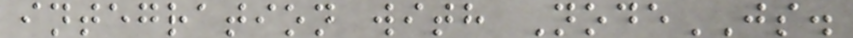integration with NodeJS.
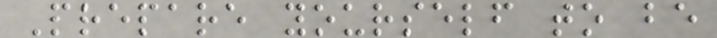Prepare yourself to be
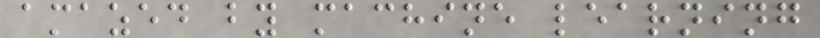amazed by machine learning
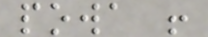powa !
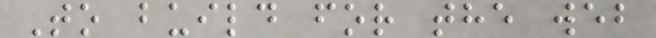To build for the web
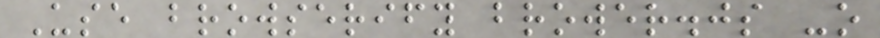Use browserify brower.js -o
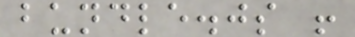bundle.js !
